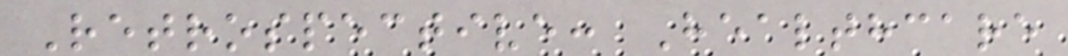Retrospective: Healthcare
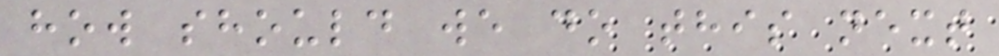how should we do this next
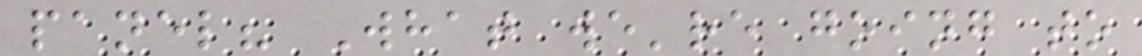panel? What we're going to
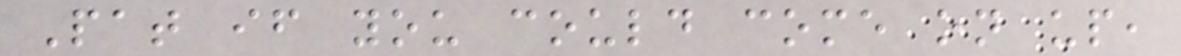Pat if you could come on up,
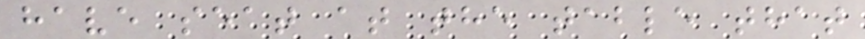have seat at the table that
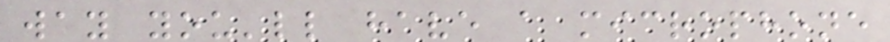way you'll have a microphone
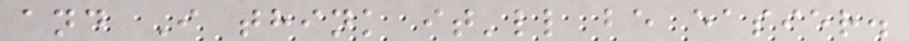and I think it'll be easier.
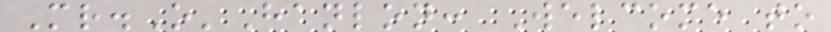Mr.O'Hanlon: Welcome to
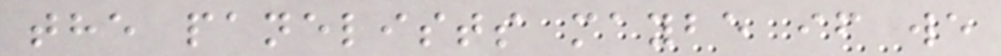the panelists maybe if we
